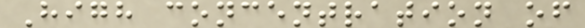High concentration of
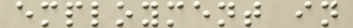employment in
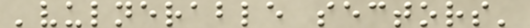'vulnerable sectors'
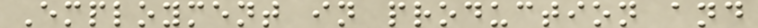Employment in production and
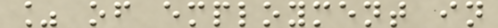% of employment in
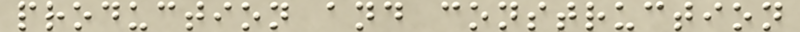production and construction
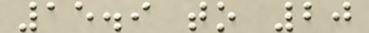15.9 to 20
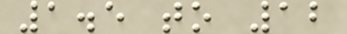1.5 to 12
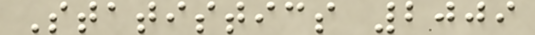Statistics 2009
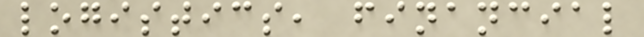logistics, financial
